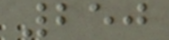250
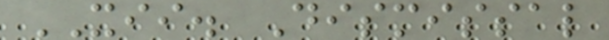XII. Dismissal
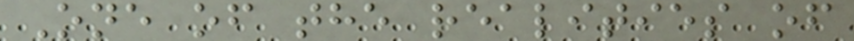One of the realities of
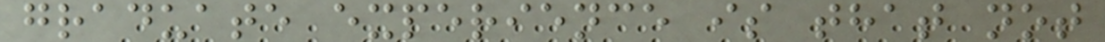graduate experience is that not
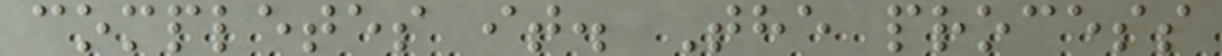completes it. The process
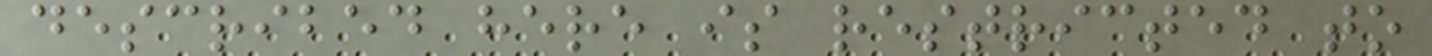described here is restricted to
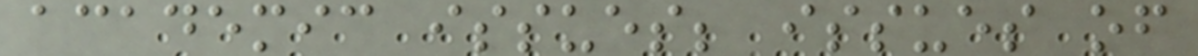academic issues; issues of
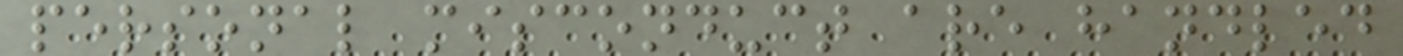personal misconduct are handled
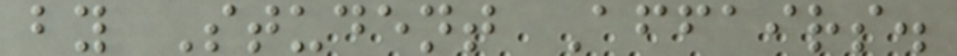by Student Affairs.
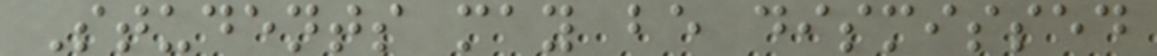Students may be dismissed
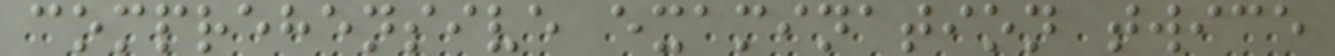comprehensive examination twice
